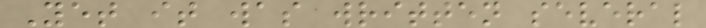Yet it was written several
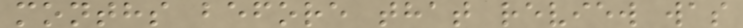months before that review was
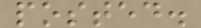posted.
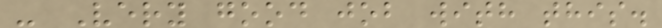- Very good job with this.
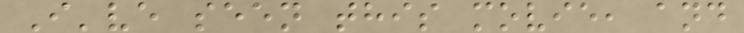I've seen this movie, and
